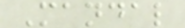Mandal
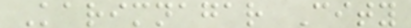Karimnagar City
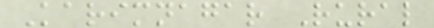Karimnagar Rural
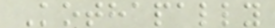Kothapally
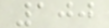100
